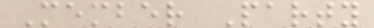Member Party
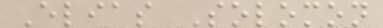Elias Solomon
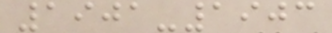1901-1903
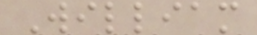William
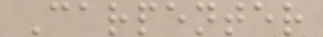Carpenter
